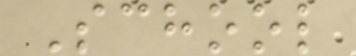School
